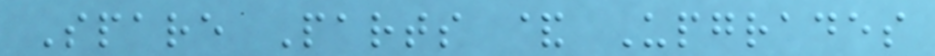Spare Parts & Upgrades
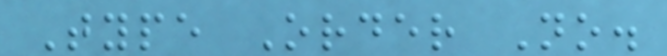Type Order No.
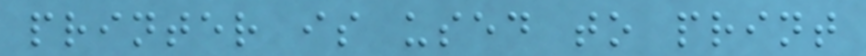printer is used to print
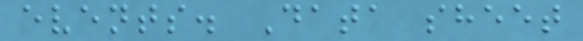events. Data sheet
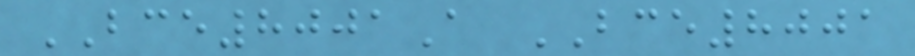BCE8001A BCE8001
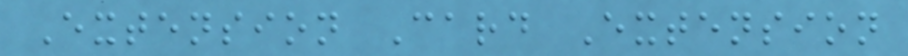Extension Card Extension
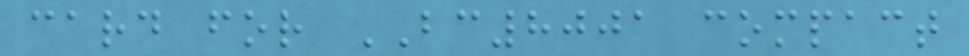card for BC8001 compact
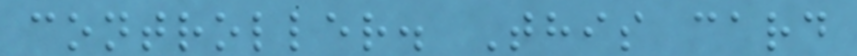controller. This card
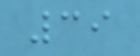39
